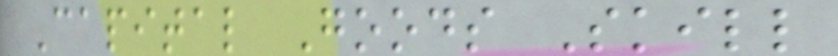Capital Goods Skill
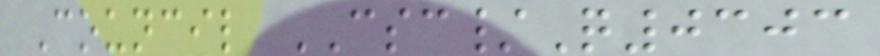Council CSC/Q0303
